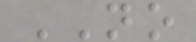NO
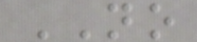NO
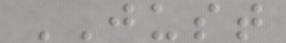JUST
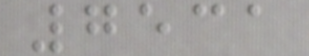7531
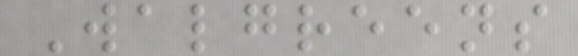Walgreens
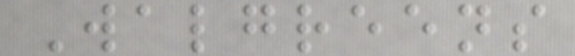Walgreens
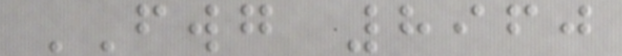FWG 8960
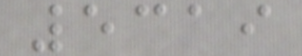5319
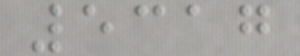5317
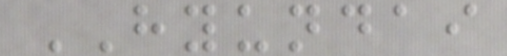HYUNDAI
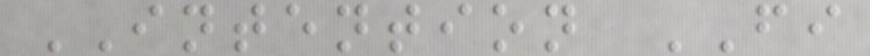INTENTION FI
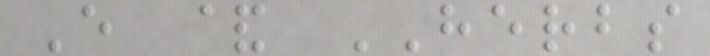E & HERBS
